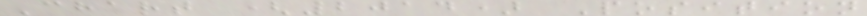Chart (2014) Position
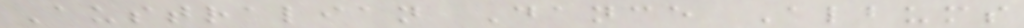Australian Dance Albums
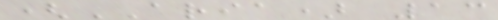(ARIA) 13
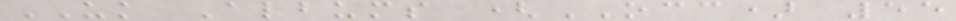UK Albums (OCC) 55
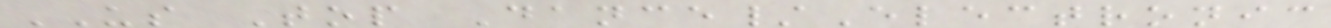US Top Dance/Electronic
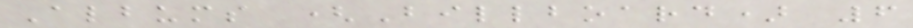Albums (Billboard) 6
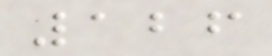126
